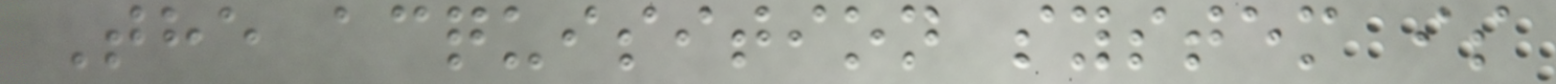The acquisition system is
